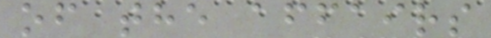of the affairs
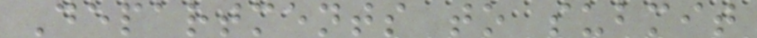Departments to submit
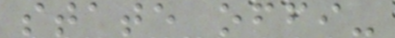state offi-
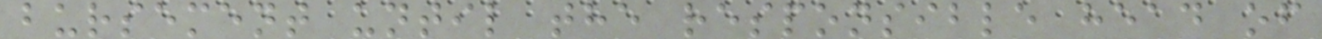bursement until the responsible head of
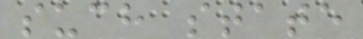such state
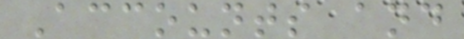Accounts and
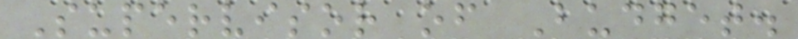Supervisor of Budget.
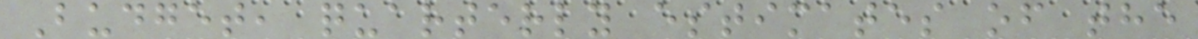Budget, quarterly estimates of the
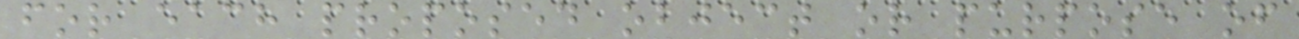for each proposed object or purpose of
